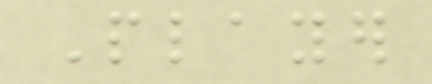Player
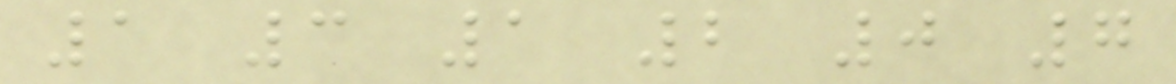1 3 1 2 0 7
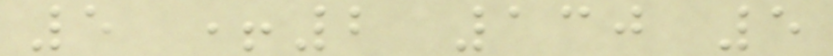5 +2 130 5
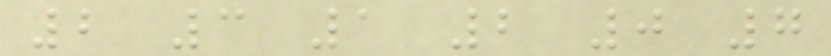2 3 1 2 0 7
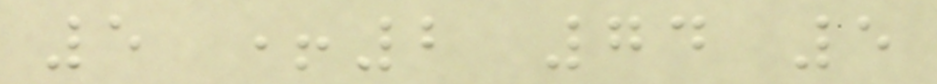5 +2 74 5
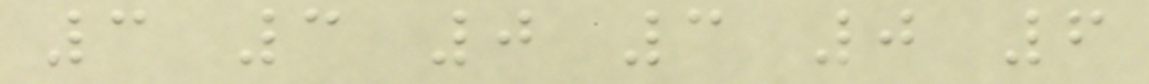3 3 0 3 0 6
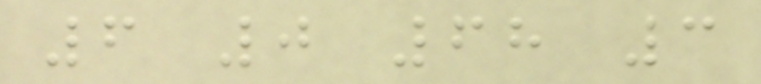6 0 68 3
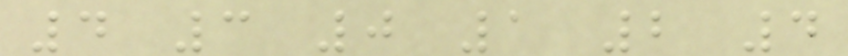4 3 0 1 2 4
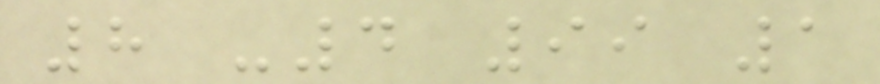8 -4 99 1
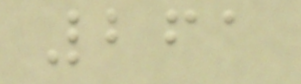261
